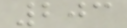203
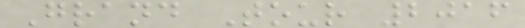Grand Tour 2016
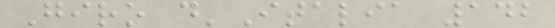Giro d'Italia 142
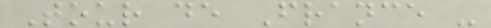Tour de France -
